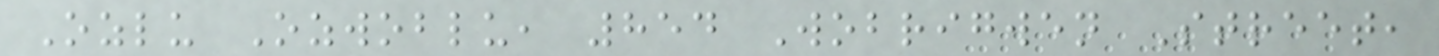Ozlu Ozwoblu, 854 Wobrigwen Street,
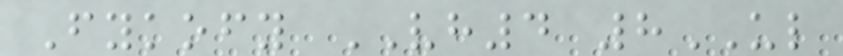Fykofy VH4 8UL
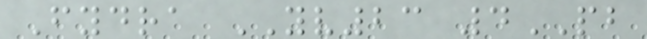Fydra YV23 4PB
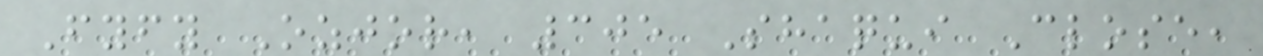Fyfy Ozjor, 305 Shaqui Close,
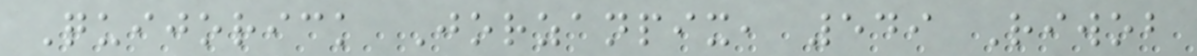Quijorick Jorzanpix, 549 Riwob
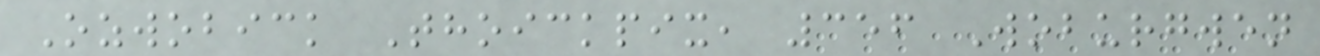Ozwobick Thoickpix, 356 Woburgwen
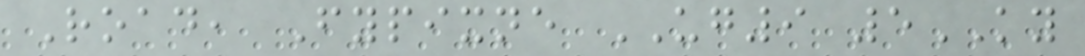Road, Fypixne UG9 5KY
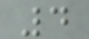4
